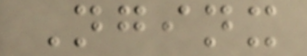Nginx
